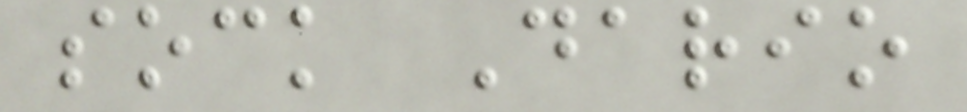sock Dario
